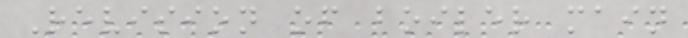Revision of boiler main
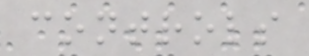controls
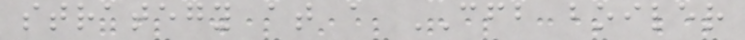strategy at a CFB boiler
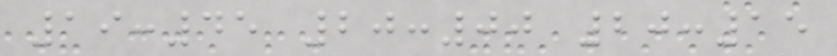19:45 20:00 20:15
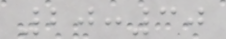20:30
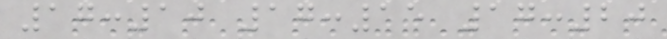17:10 17:15 17:20
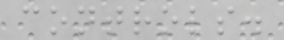controls.
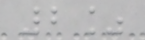2%
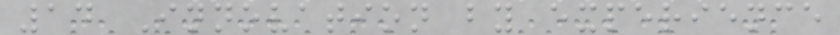14 Innovation by experience
